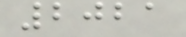2021
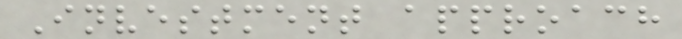Investment approach
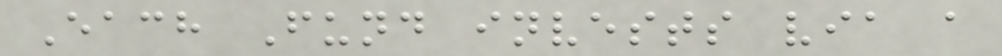Each Fund invests via a
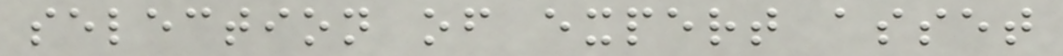selection of expert asset
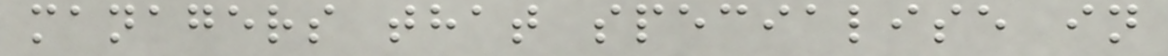managers that specialise in
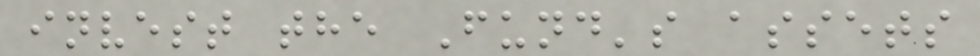invest the Fund's assets
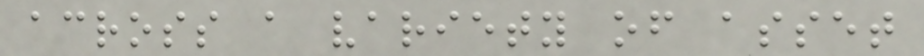across a variety of asset
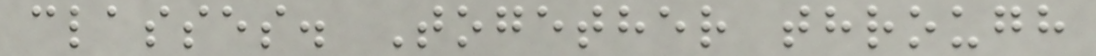classes. Together through
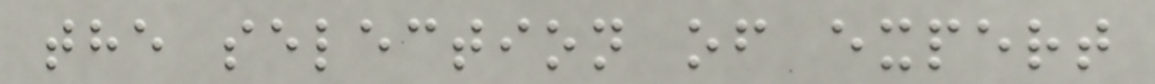the selection of expert
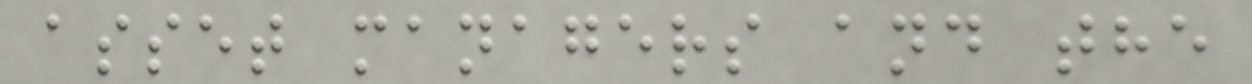asset managers and the
